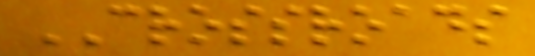CROSSROADS
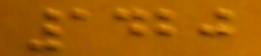1420
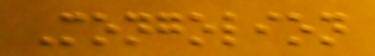Mongolion
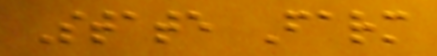State Farm
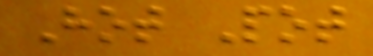Hot Pot
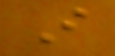I
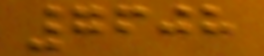7608
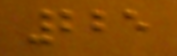225
